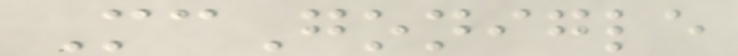McGonigle
